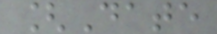[Date
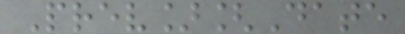Prev][Date
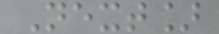Next]
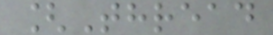[Thread
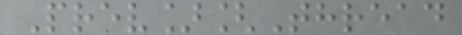Prev][Thread
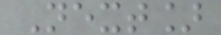Next]
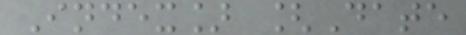Index] [Date
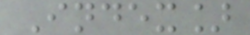Index]
